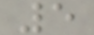5
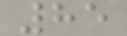85
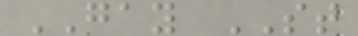GAY ST
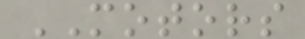MOTORS
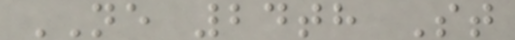NE 24th St
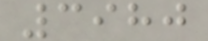3980
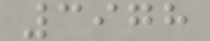3978
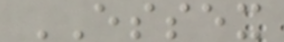ESSEX
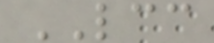LCC
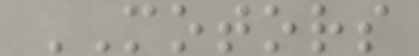MOTORS
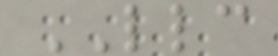LLC
